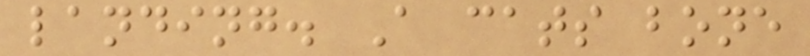landing. A cats bone
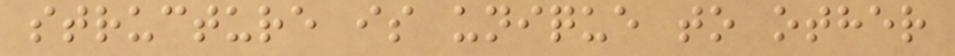structure is unique to other
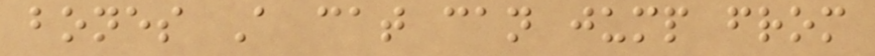bones A cat can jump from
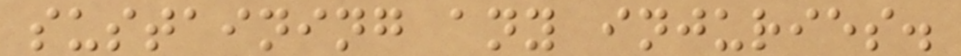sustaining any injuries.
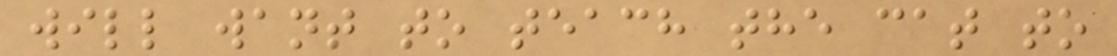will want to teach the cat to
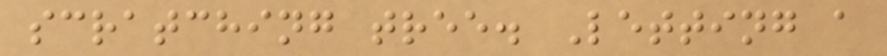scratching tree. Letting a
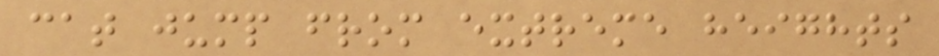cat jump from extreme heights
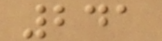241
